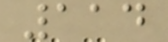114
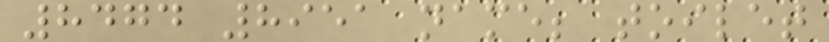8474 8951 name; toilet
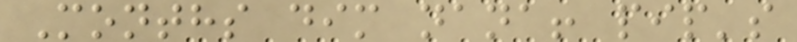Months dim nana! pip's
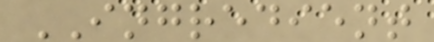INGREDIENT
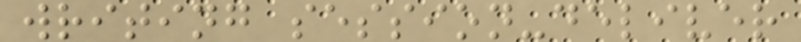writing session-deliver
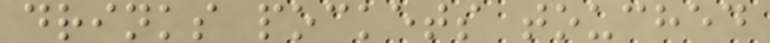drinks pockets touched
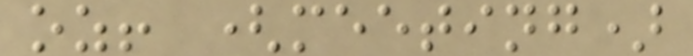oz! (meeting)
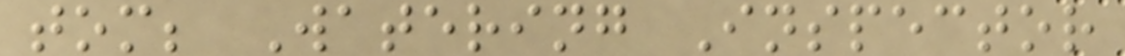tom; Watering Inspector
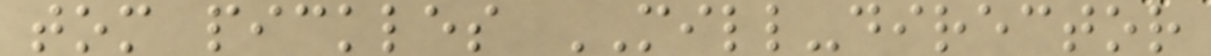tom pickles MILL-director
